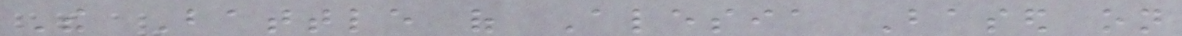The Battle of Alesia Based on
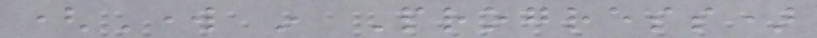(Work in Progress)
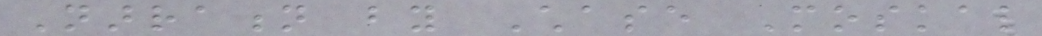Narration by Chase Moskal
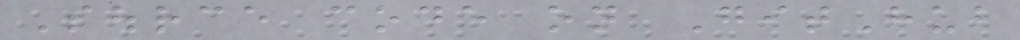Source code on GitHub
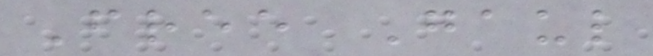Free Gaul
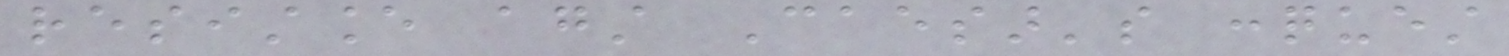resistance against Caesar's conquest
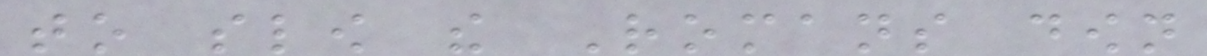to slow the Romans down
